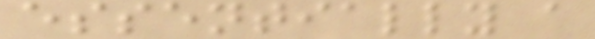essentially a
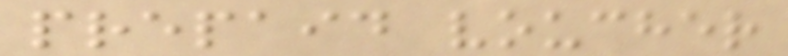prepaid voucher
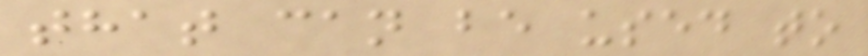that can be used to
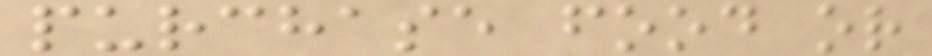purchase food or
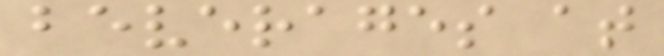beverages at
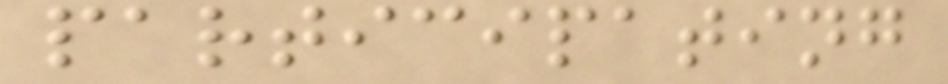participating
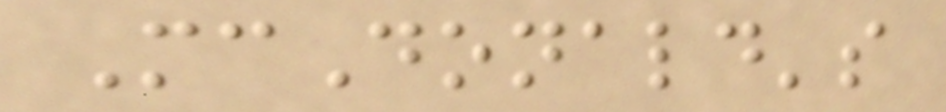McDonald's
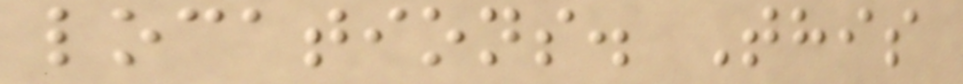locations. This
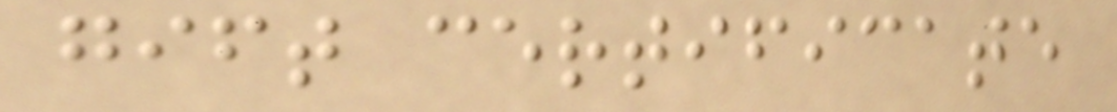gift certificate
